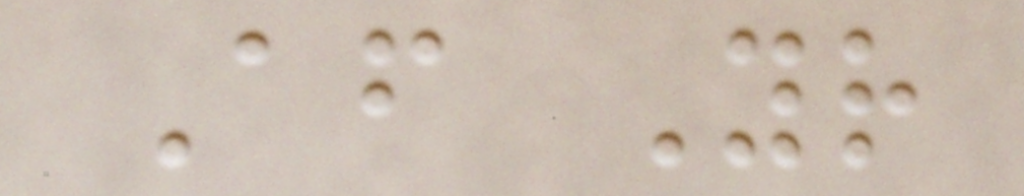After Your
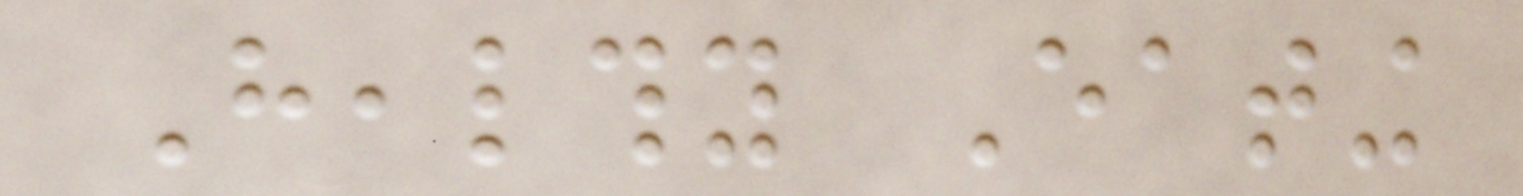Healthy Eating
